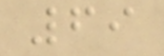69
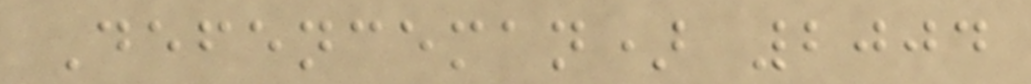Defenceman) 2004
